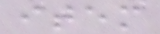item
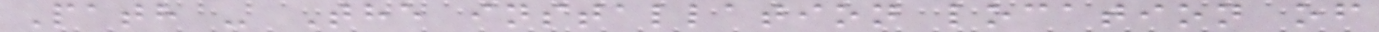Path - The installation location of
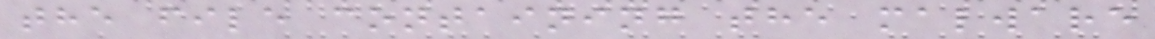the file containing the malware
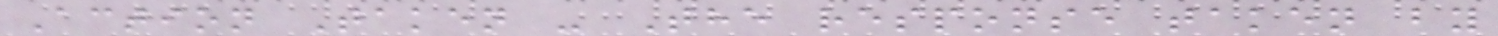Action Taken - The response taken by
